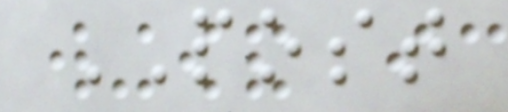POST
